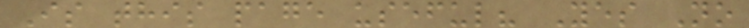Is this page useful? Yes No
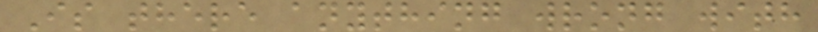Is there anything wrong with
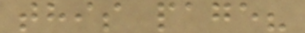this page?
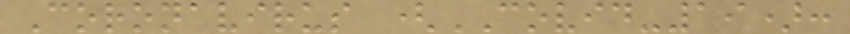Coronavirus (COVID-19):
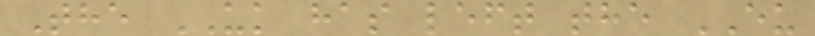The UK has left the EU
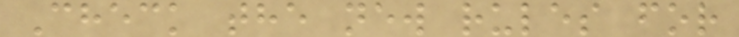Check the new rules for
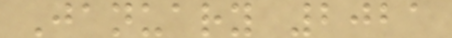January 2021
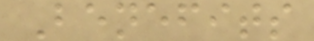Benefits
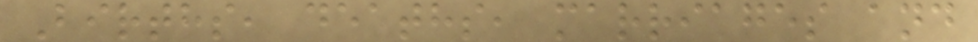Births, deaths, marriages and
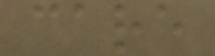care
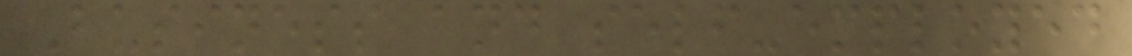Business and self-employed
